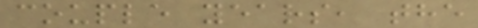couple years, the
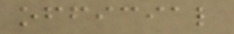official
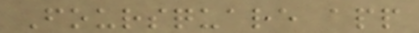Foursquare app
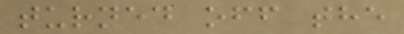turned off the
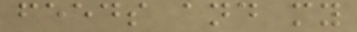feeds and my
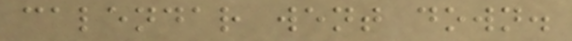calendar went down.
